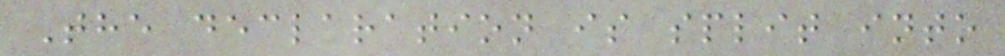The declaration is split into
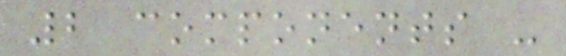2 components -
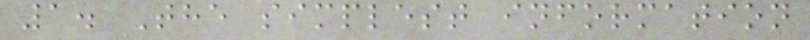1. The simplest information
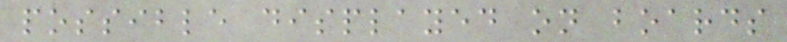possible displayed on boards
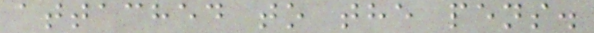attached to the pens.
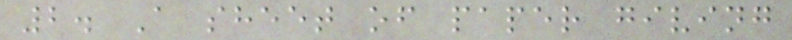2. A sheet of paper giving
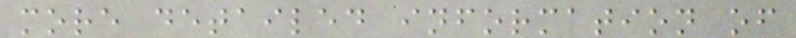more detailed information of
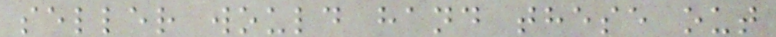seller would hand these out
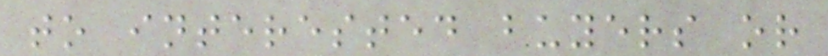to interested buyers or
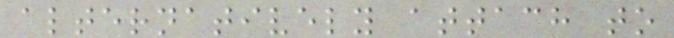alternatively attach to
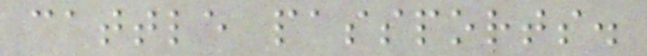cattle passports.
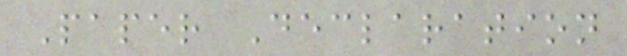Paper Declaration
